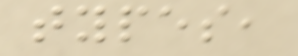types,
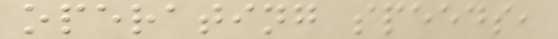operating speeds,
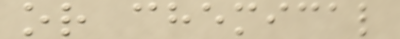or chemical
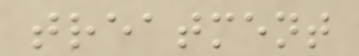treatment
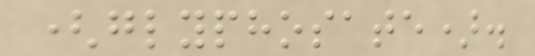(glyphosate).
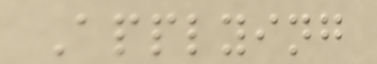Applying
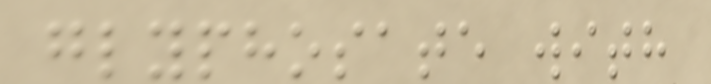glyphosate with
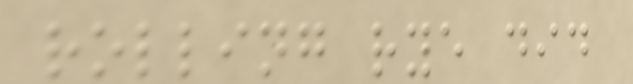rolling rye did
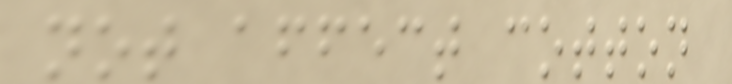not affect cotton
